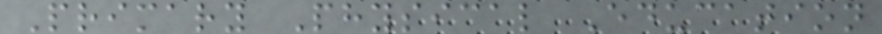Primary Physical Education
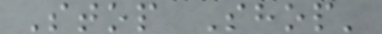Stop Shop'
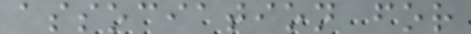association for
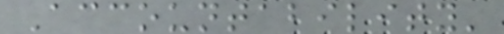Accountability'
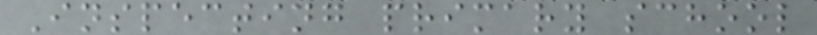Inspecting primary school
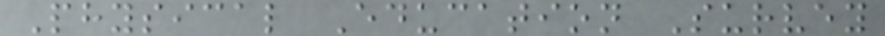Physical Education Survey
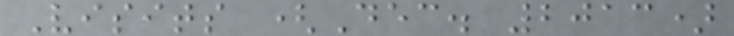Visits (Dec. 2013)
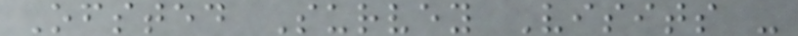Ofsted Survey Visits -
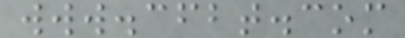www.cfbt.com
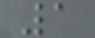1
